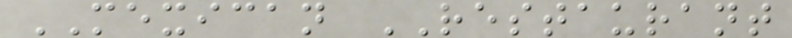MEXICAN RESTAURANT
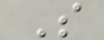S
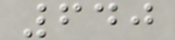640
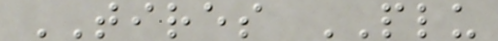TIRES PLU
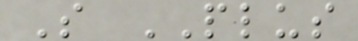S PLUS
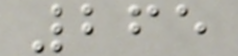265
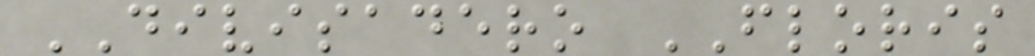DIVISADERO FLORIS
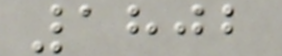1802
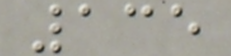135
